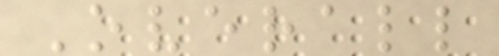Overall
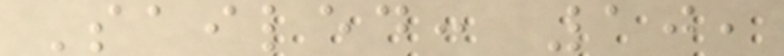Sailed: 10,
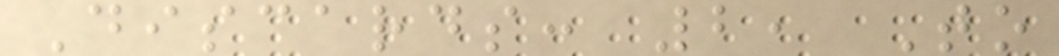Discards: 2, To
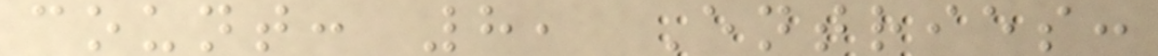count: 8, Entries:
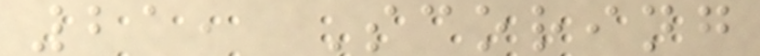21, Scoring
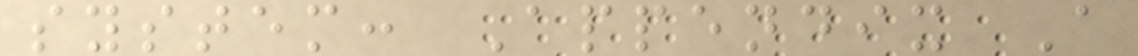system: Appendix A
